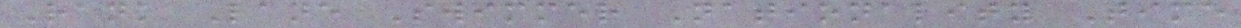Rank Lane Swimmer Nationality Time
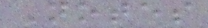Notes
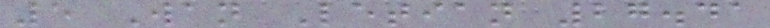5 Wan Letian 27.41
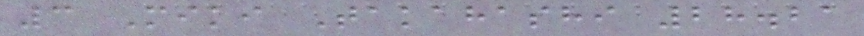3 Miki Takahashi 28.21
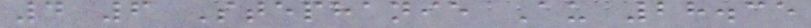4 6 Stephanie Au 28.35
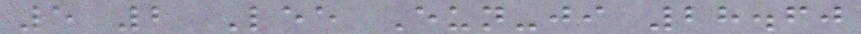5 2 Lee Eun-ji 28.60
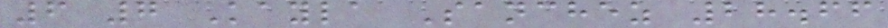6 7 Kayla Sanchez 28.66
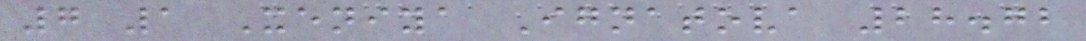7 1 Xeniya Ignatova 28.72
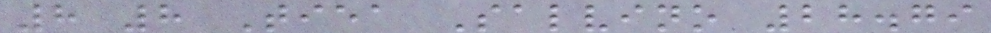8 8 Tiea Salvino 28.79
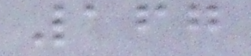167
